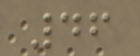46
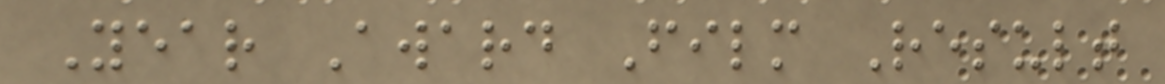Year Award Film Result
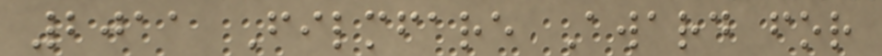2011 Filmfare Award for
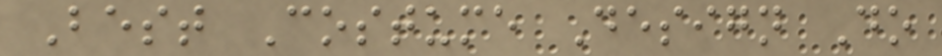Best Costume Design Do
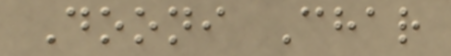Dooni Char
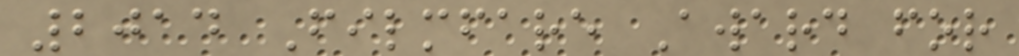2014 Filmfare Award for
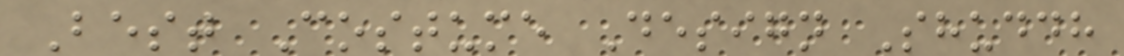Best Costume Design Shuddh
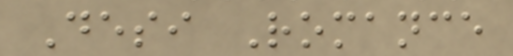Desi Romance
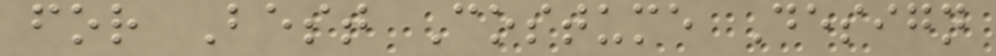for Best Costume Design
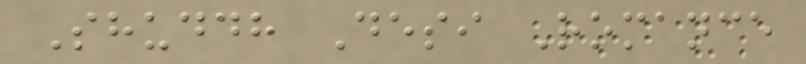Shuddh Desi Romance
